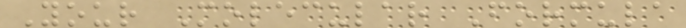Your Molecular Formula
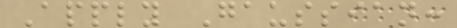Apply Gaussian:
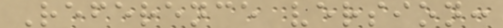Reference version:
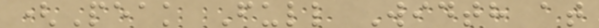(Peak Full Width at
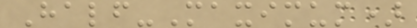Half-Maximum)
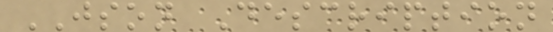JSON Description
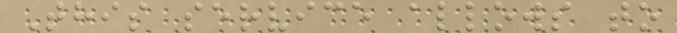This service allows to
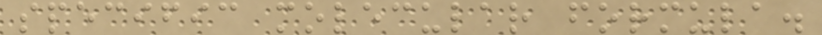specific molecular formula.
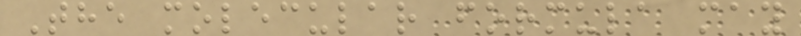The molecular formula may
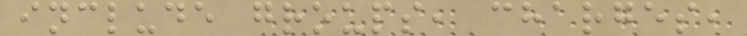include groups, charges,
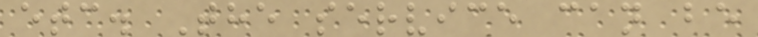etc. The service can be
